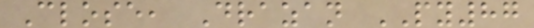Close, Drazan PY87
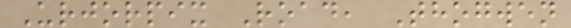Urjorpix Road, Thogwen
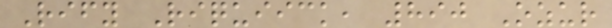Rify Riquiick, 890 Ozur
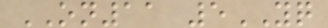ON11 5YQ
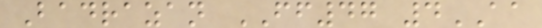Badrazan FF47 4AA
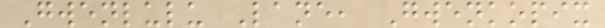Gwenlulu Lane, Gwenkopix
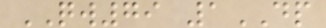QW79 1DP
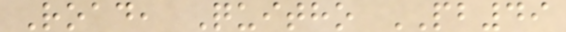Road, Quitho PB49
